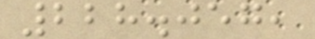228.057,
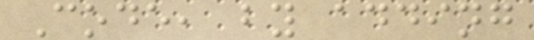Code, by adding
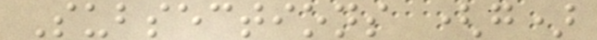Subsections (g)
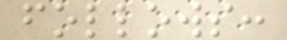follows:
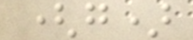(g)
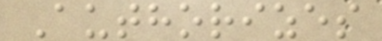Authorizes
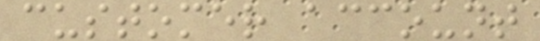customer account
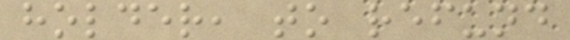holder, to refund
